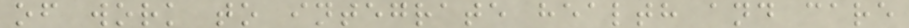of work to integrate health and care
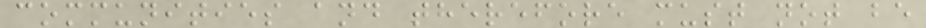communities and therefore must not be
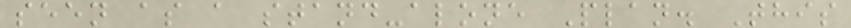seen as a stand-alone Plan. This
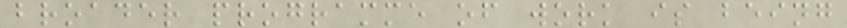broader programme of work is being
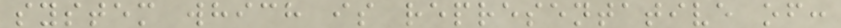system which is representative of:
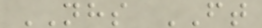NHS FT
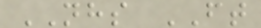NHS FT
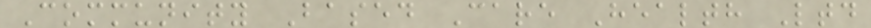Community Based Care Health Ltd
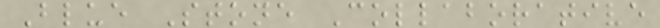Blue Stone Collaborative
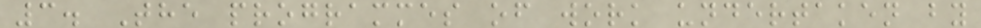3. The programmes of work undertaken by
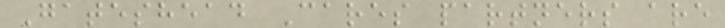Gateshead Cares partners are
